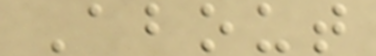About
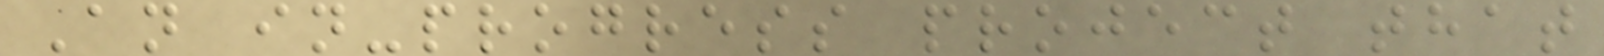An in-progress project that
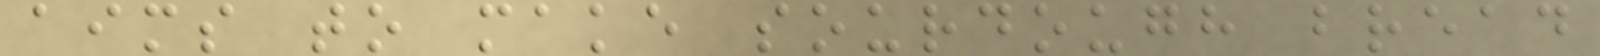aims to make sourdough bread
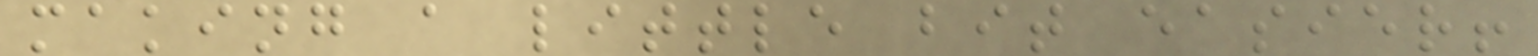making a little bit easier!
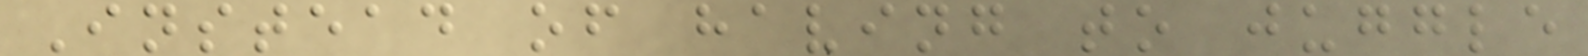Instead of having to juggle
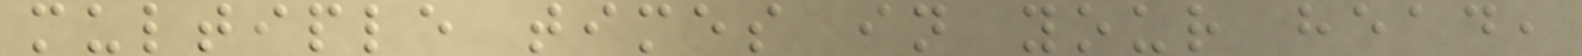multiple times in your head,
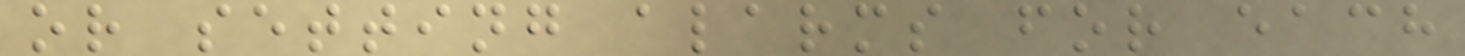or setting alarms for each
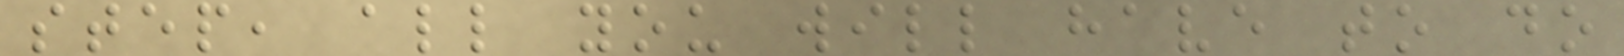step, all you will have to do
